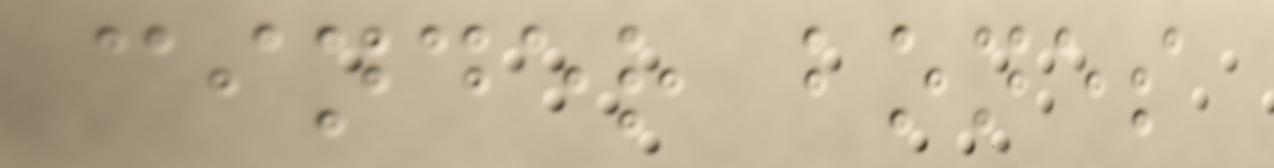cinder bones
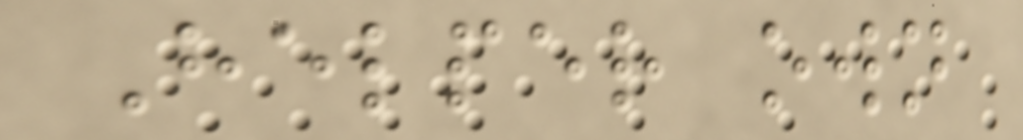Helper own
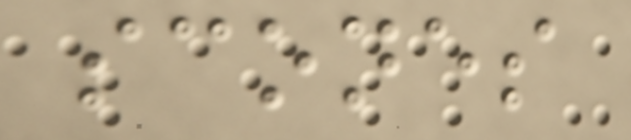scones
